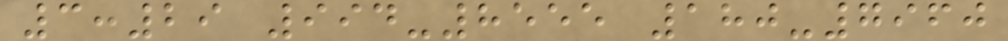3:29 994-8555 180-7960
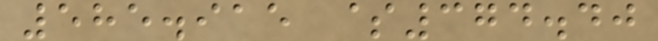585.915 $374.40
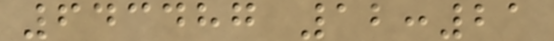643487 12:21
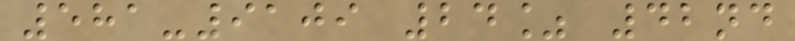581-9109 24% 42nd
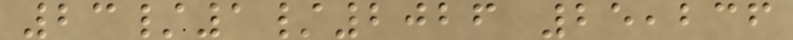23/1/2026 25,236
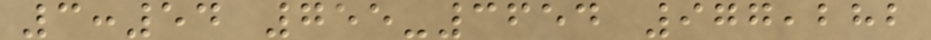3:54 755-3654 977,282
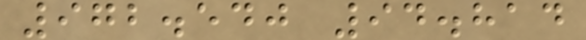972.540 94.814
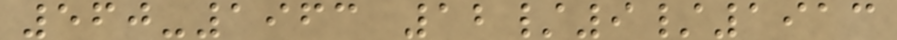560-1963 12/9/1913
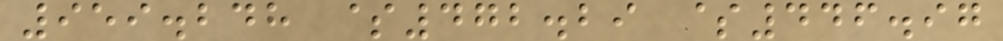959.248 $472.29 $446.97
